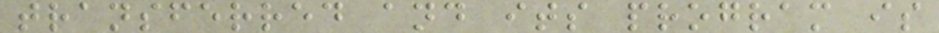transferred and its program is
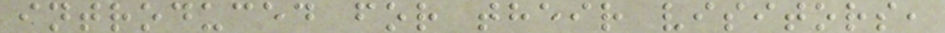introduced for their visitors,
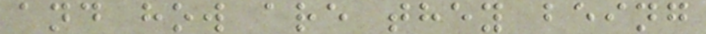and how are they being
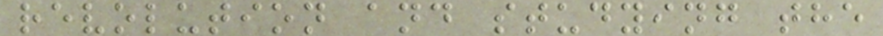revolution and studying the
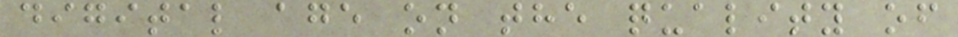digital age on the quality of
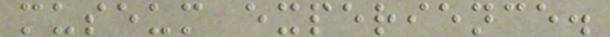museum experience.
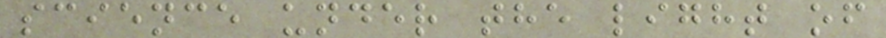science under the light of
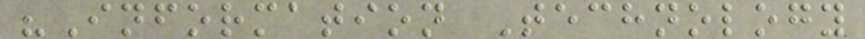"Information Technology
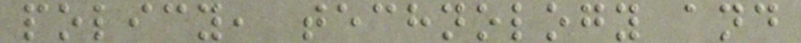policy, technology and
